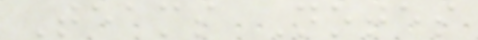Teams Notes
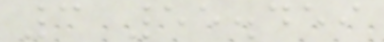3 55.459
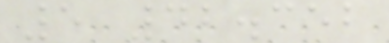5 42.352
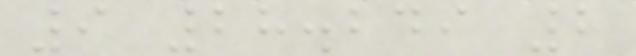9 28.249 2
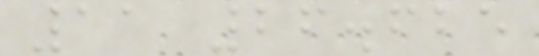11 26.625
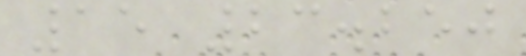15 23.250
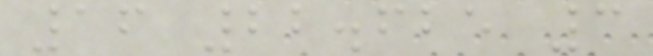16 22.625 3
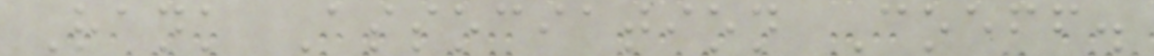Rank Association Coeff.
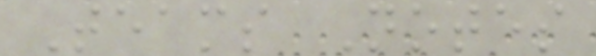Teams Notes
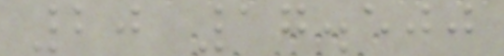20 17.500
